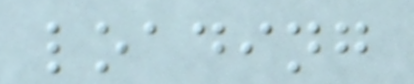loading
